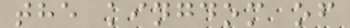the kingdom of
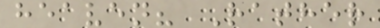heaven? Rather
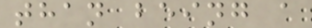than being a
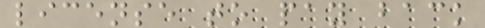license to pay back
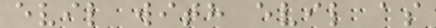evil with evil as
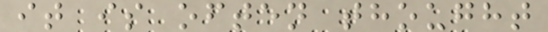it is often thought
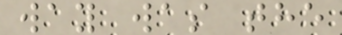way was the
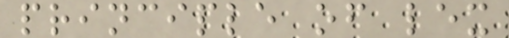principle of lex
